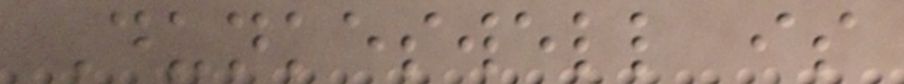Dunkeswell is
